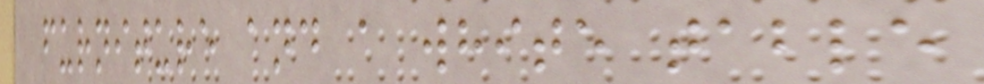furniture and a white table
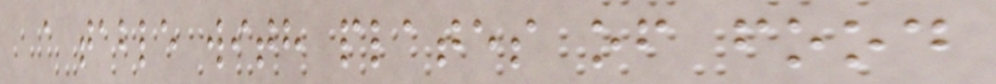a table with plates of food
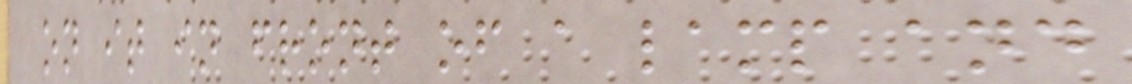on it in front of a lamp and
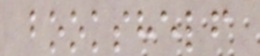bookshelf
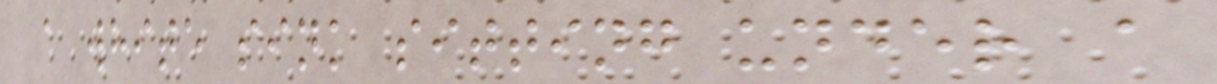a white sink sitting under a
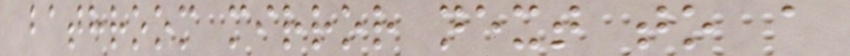bathroom mirror next to a
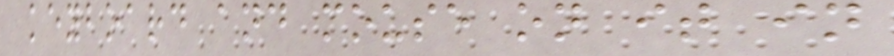keyboard and mouse on it in
